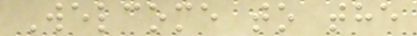Welcome to the
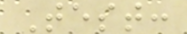Test:
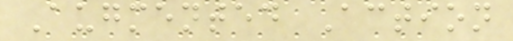Augmented Action
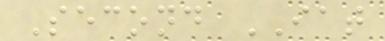Second IAT
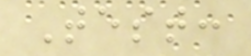Test:
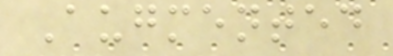Augmented
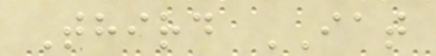Third IAT
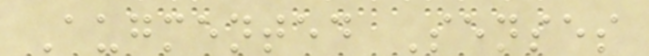Augmented Senses
